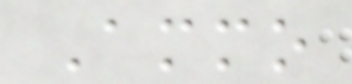Ammo
